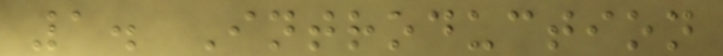1. Introduction
